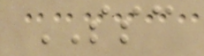SSC
